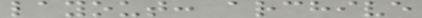layout: archive
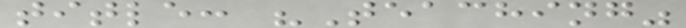title: "Teaching"
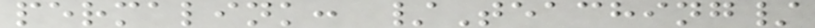permalink: /Teaching/
